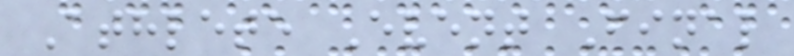Athlete Event Final
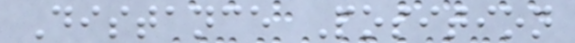Distance Position
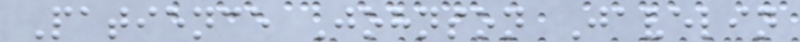Patience Johnson Javelin
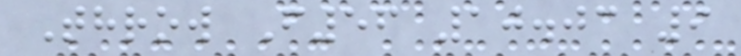Throw F56 10.03 9
